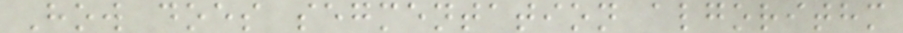How does segmentation algorithm
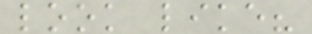look like?
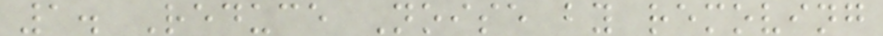1. Reduce Noise by removing
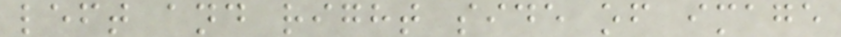left and right side of image
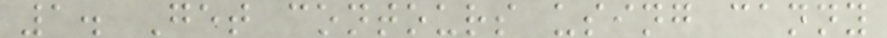1. Get contours using canny
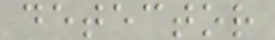detector
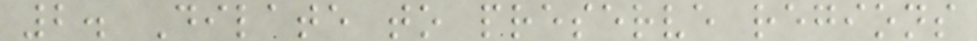2. Dilate to preserve regions
